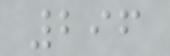296
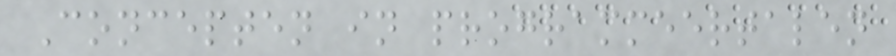Concepten in programmeertalen
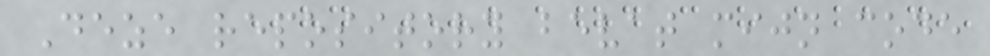Deze repository bevat mijn code
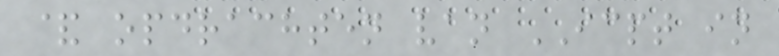& opdrachten van ICPT in
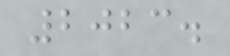2023.
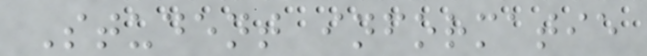Student informatie
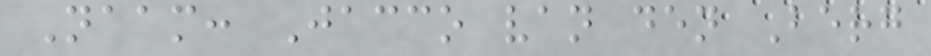Naam: Jacco van den Berg
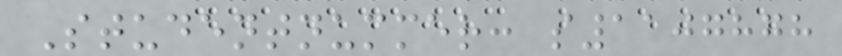Studentnummer: s1107878
